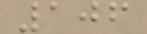106
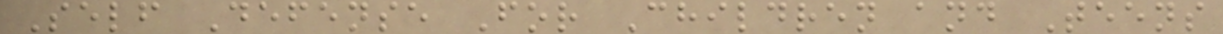Self Defense For Children and Teens
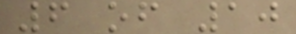6 of 10
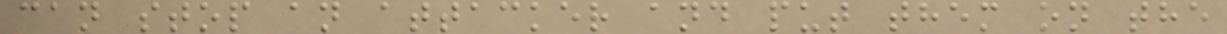can stop an attacker and put them on the
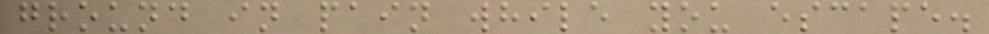ground in pain while you escape.
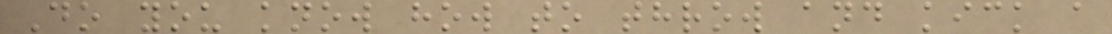Do you know how to throw and kick a
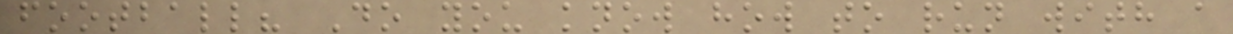football? Do you know how to run with a
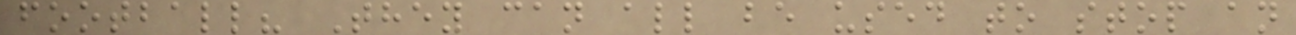football? They can all be used to stop an
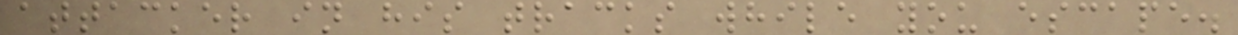attacker in his tracks while you escape.
